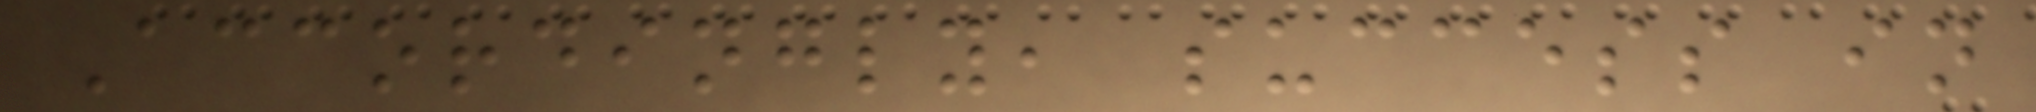Accordingly, success in
